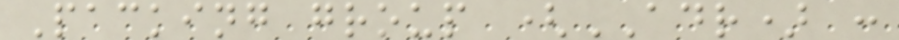Packing group (ADR) :
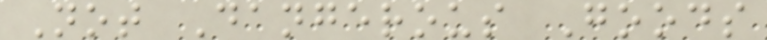Not Dangerous Goods
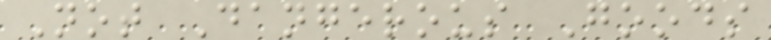Not Dangerous Goods
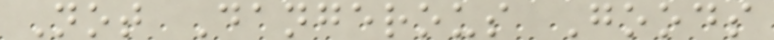Not Dangerous Goods
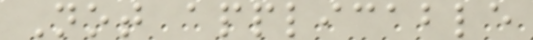Not applicable
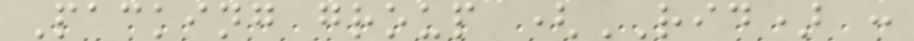Packing group (RID) :
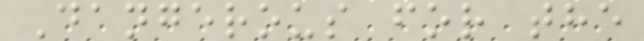Dangerous for the
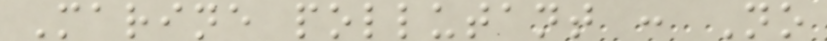Marine pollutant : No
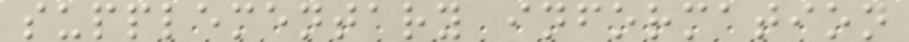supplementary information
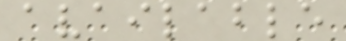available
